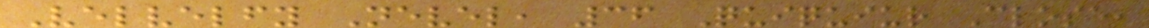Velvelfy Nevel, 36 Quiquiur Close,
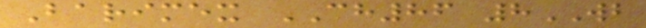Barimex CH86 8WB
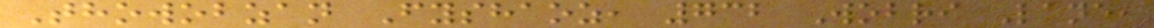Thowobzan Fyshaoz, 732 Wobri Lane,
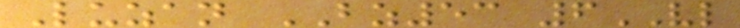Luzan BZ53 6VL
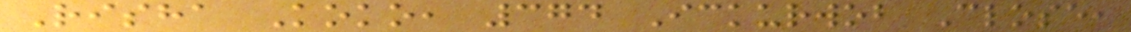Risha Koko, 374 Ickurwob Close,
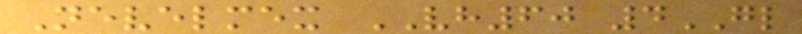Nevelmex VH60 4GL
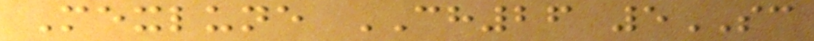Mexlune CH26 5SC
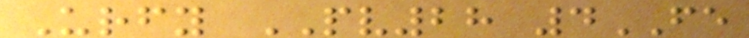Urfy PV28 4FE
